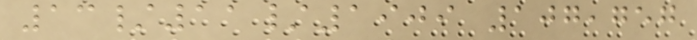13/11/1909 107,757
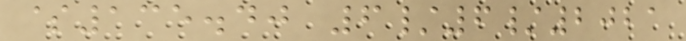$135.40 6/6/2021
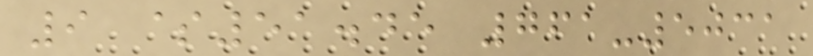9 $51.45 761-5031
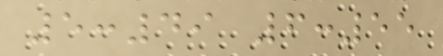5:49 6:55
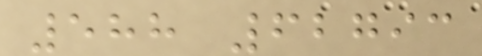588 62793
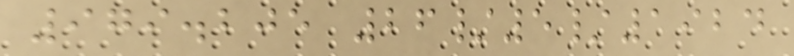979.205 26/5/1924
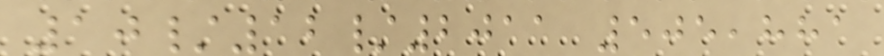10/12/2011 505,881
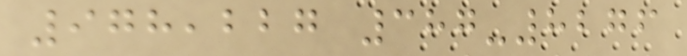978,227 387-8276
